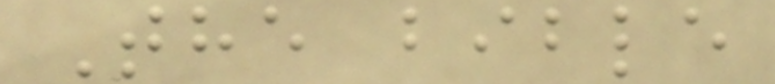The bible
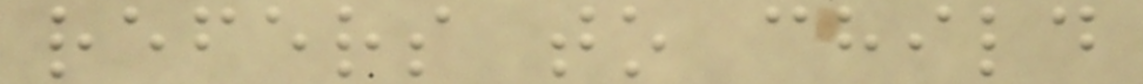refers to child
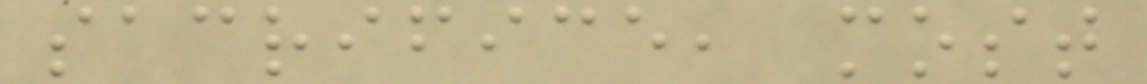sacrifice, most
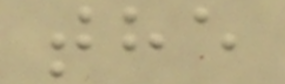the
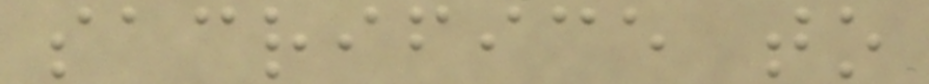sacrifice to
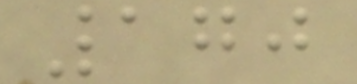170
